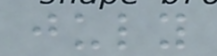july
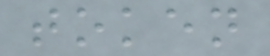token
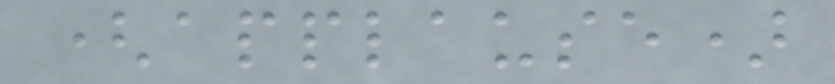(applause)
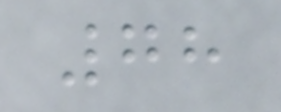78
